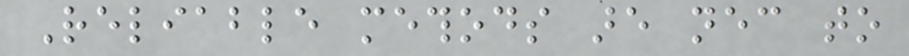Reliable methods are necessary to
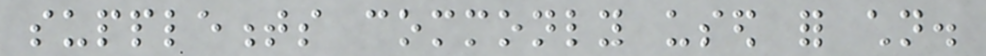supplements commonly used for children.
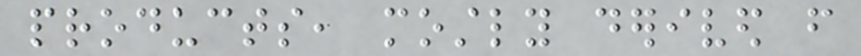products, mostly derived from
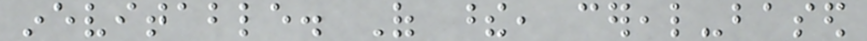inevitable. Of these, cereal-based
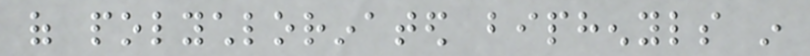of polychlorinated biphenyls in
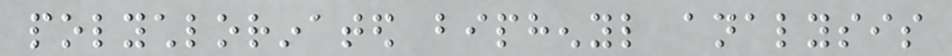polychlorinated biphenyl analysis
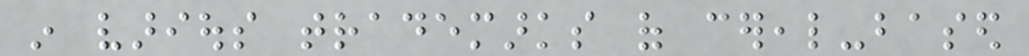in various trademarks of cereal-based
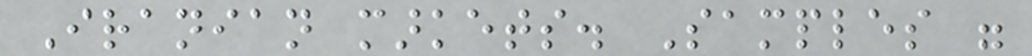Iranian markets. Samples were
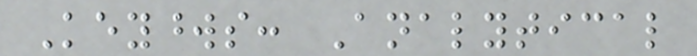Keywords: Analytical
